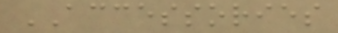ACCESSORIES
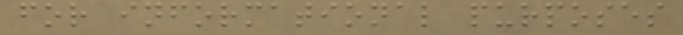for informational purposes
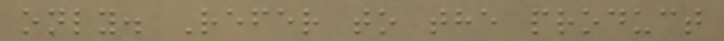only. Refer to the product
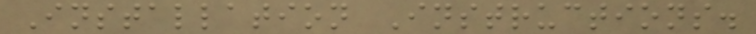Installation Instructions.
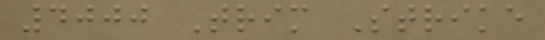4000 Trim Strike
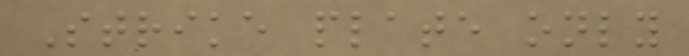Strike plate only
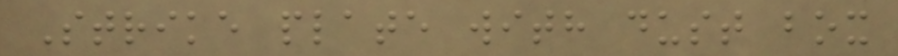Strike plate with dust box
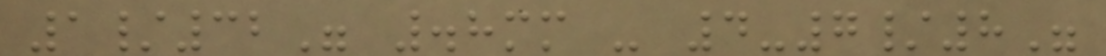1/32" .8mm - 4-7/8"
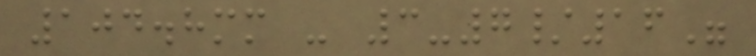104.8mm - 3-7/16"
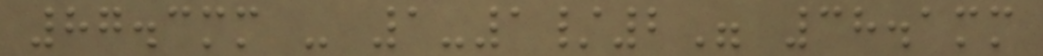87.3mm - 1-1/2" 38.1mm
